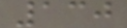130
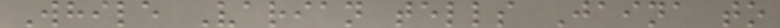While Varian tells Jaina to
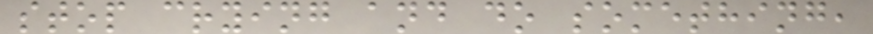stop crying and do something,
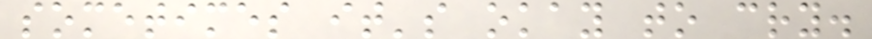sometimes it's okay to cry.
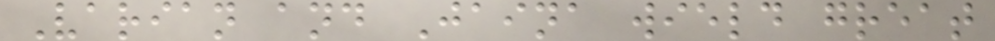Varian and Jaina wield great
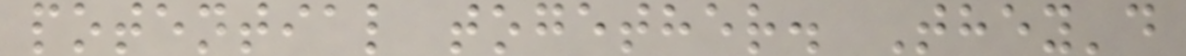potential together. They'd
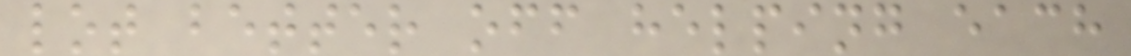lot better off helping each
